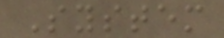System
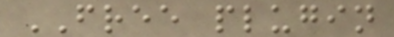FREE plugin
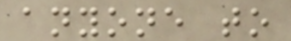anyone to
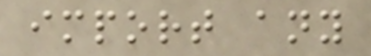import any
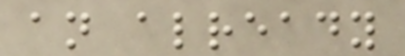an already
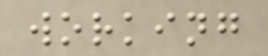working
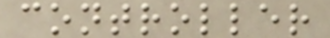controller
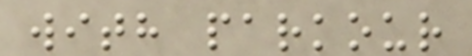with parkour
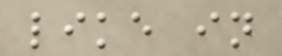like in
